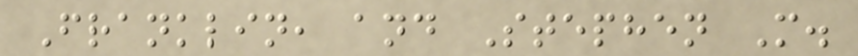Franklin, and Stephen M.
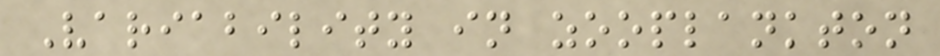Variability in zooplankton
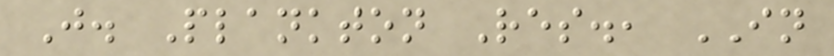J. Plankton Res., IN
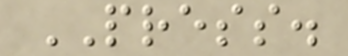PRESS.
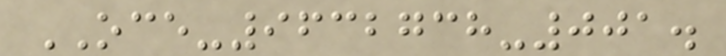OCE-9632738-001.
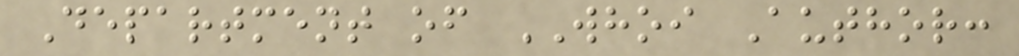Department of WHOI Author:
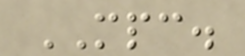MPC.
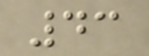43
